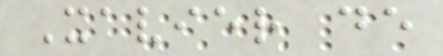Xavier de
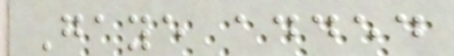Gaye added
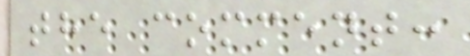the comment:
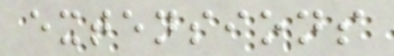extensions
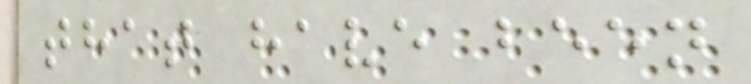that have been
